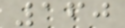160
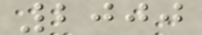2000
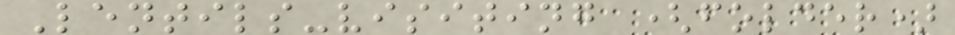Lentils-visiting (folder)
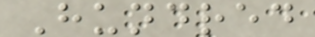Hundred
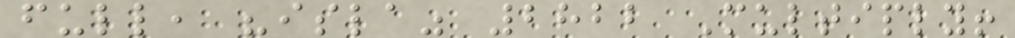full, "isla" 2822 Multiply!
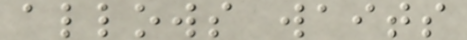allows waits
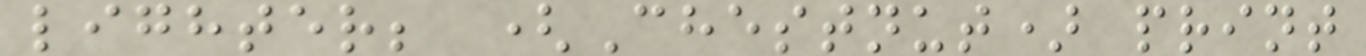lighter; (Chestnut) print
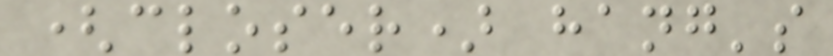(closer) hang's
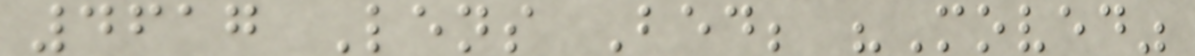4617 Lens Bed; "Moved"
